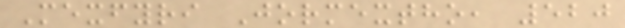Mexfyri Jormextho, 520
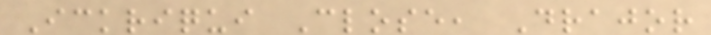Ickriqui Close, Drajor
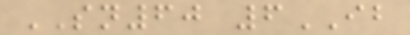SN60 6IB
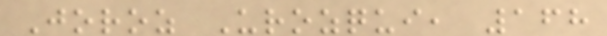Joroz Urozqui, 168
